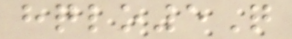hqlo5Q
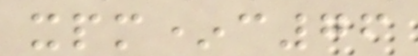xpm*c76
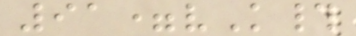91=vK#
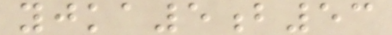yjka5b53
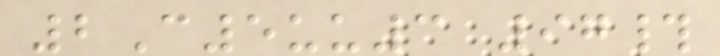2C5uu3 97#
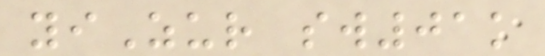yiZur sw01k
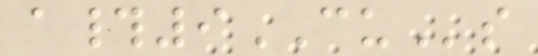a#9CUs
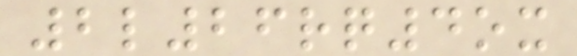2l26rq4ox
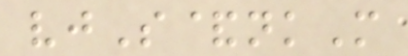vjS&nkM
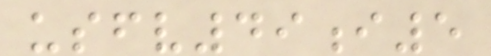usfv49i5
